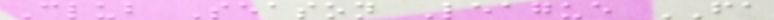Club Season League FA
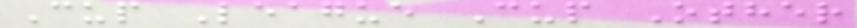Cup League Cup Other
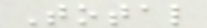Total
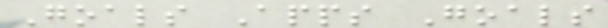Goals Apps Goals
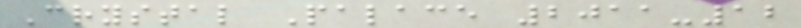Crystal Palace 2011-12
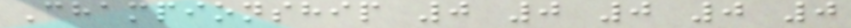Championship 0 0 0 0 0
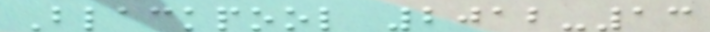Blackpool 2012-13
